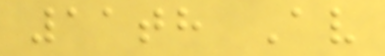11th Av
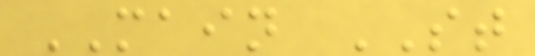MAIN ST
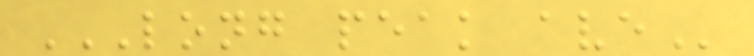LONG PEAK AVE
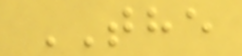THE
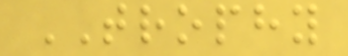TROPHY
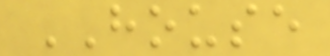HOUSE
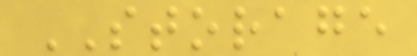STORAGE
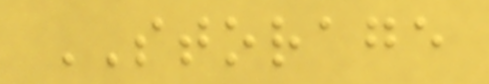STORAGE
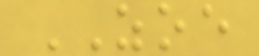ZOE
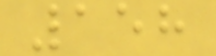158
